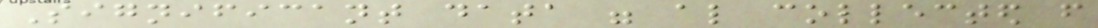Significant data were also collected from
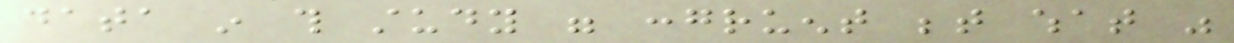data in this study were congruent between what was
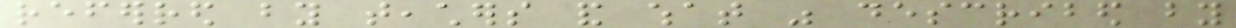referred by teachers and what was described by
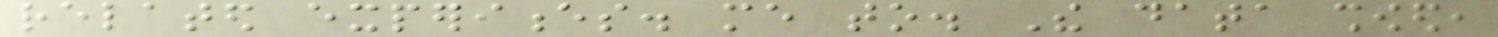related experiences. me to. The data showed,
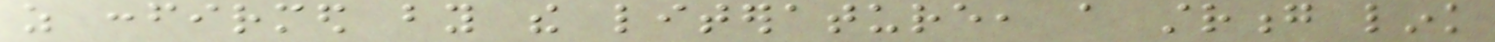as confirmed by the literature, a strong link
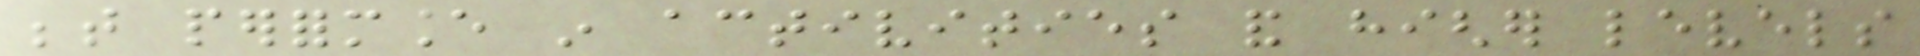between performance in activities and higher levels
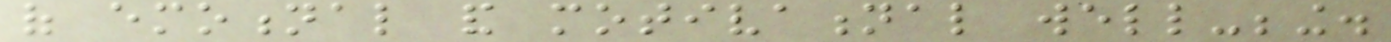of emotional and motivational well-being.
